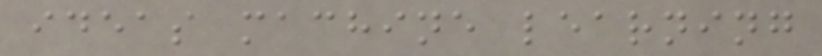ideas machine learning
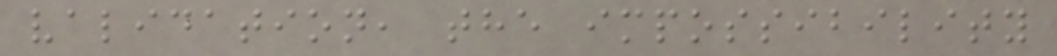validation, the impossibility
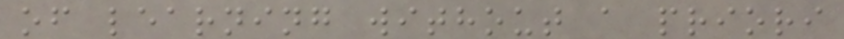of learning without a priori
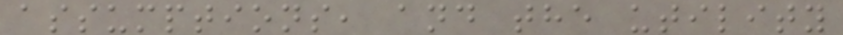assumptions, and the utility
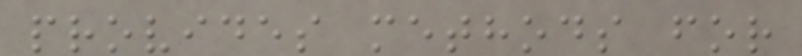provides methods for
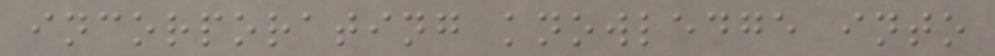incorporating knowledge into
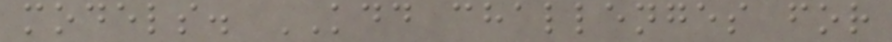models. KDD challenges for
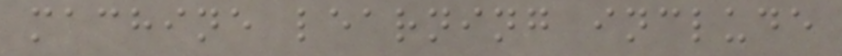machine learning include
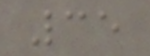35
